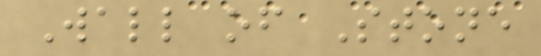Wall of Stone
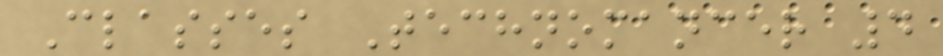Classes Technomancer 4
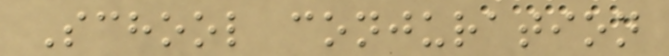School conjuration
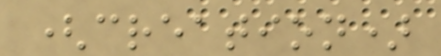(creation)
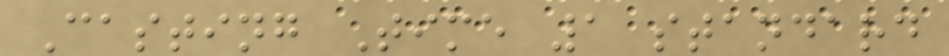Casting Time 1 standard
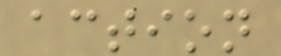action
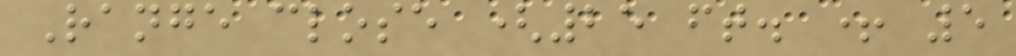Range close (25 ft. + 5
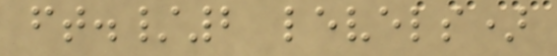ft./2 levels)
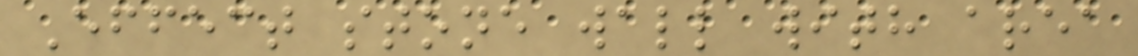Effect stone wall with area
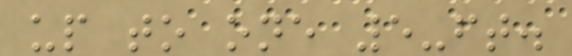up to one 5-ft.
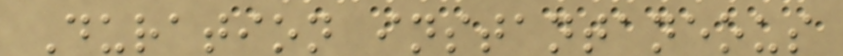Duration instantaneous
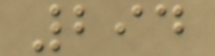294
